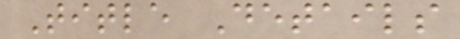Title Details
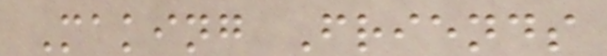Making Friends
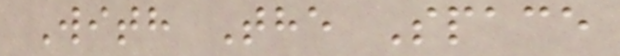With The Space
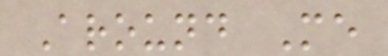Around Me
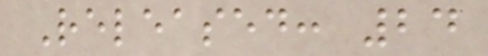Released: 24
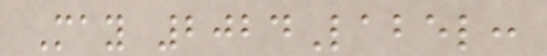May 2024Label:
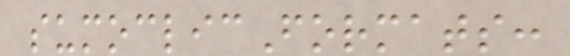sumoclicFormats:
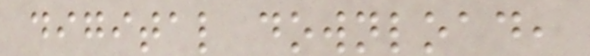digital download,
